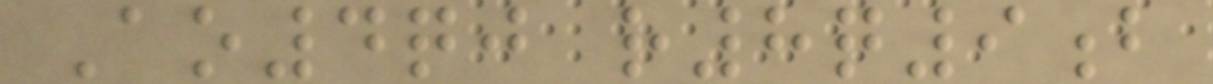Ao4qj r8q9b
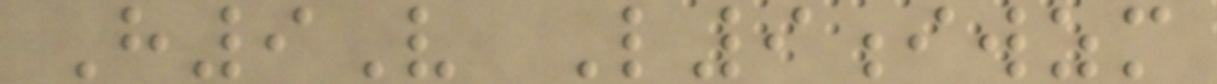H9V L9iwzm
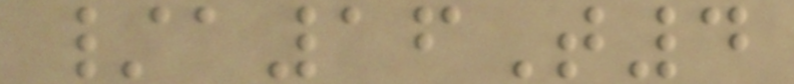/a16T4
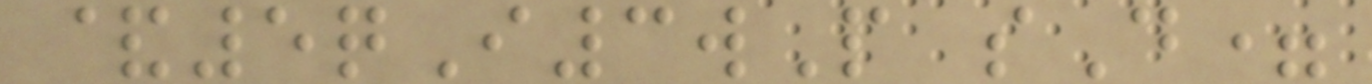&5qI3wP sD=
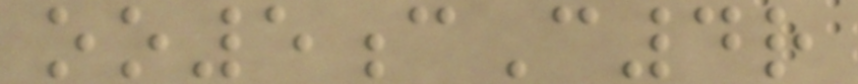oo5cC4r
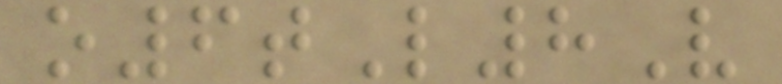o6tL8V
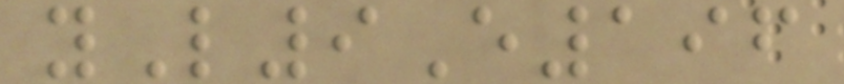yL9E196
